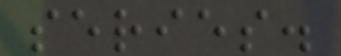series.
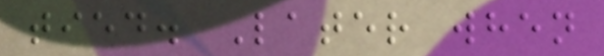tied. Later when
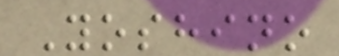Yoshino
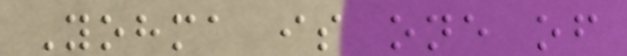Yohma is one of
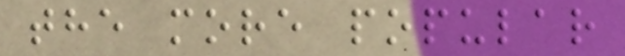the more popular
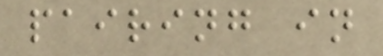pairing in
